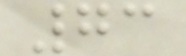73
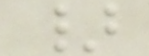}
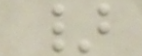}
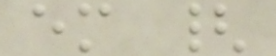em {
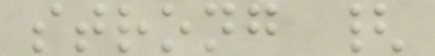strong {
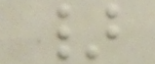}
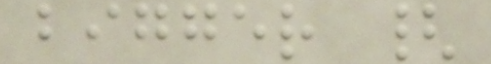bigger {
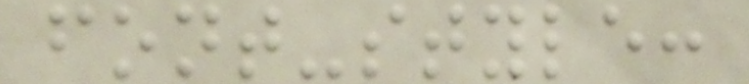font-style:
